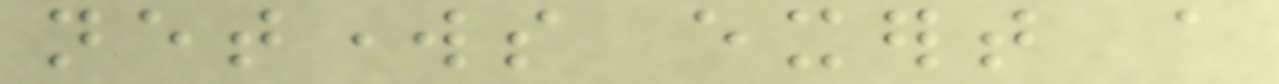networks exert a
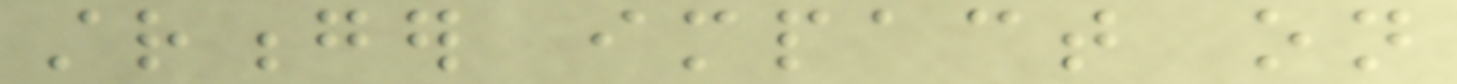stronger impact on
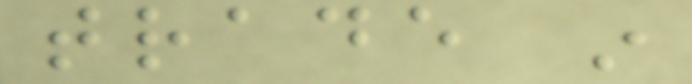trade in
